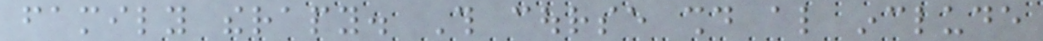family therapy. This course should also include
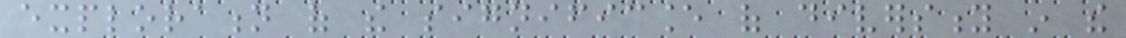exploration of the significance of diversity in the
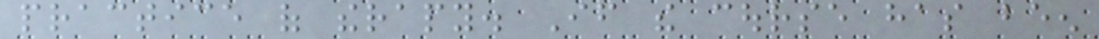practice of therapy. If the course has been
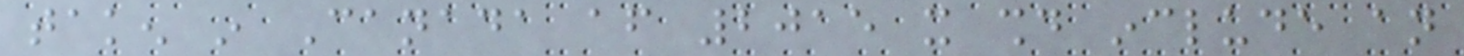taken in Canada after 2015 it should include an
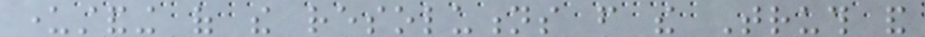understanding of the resolutions from the Truth and
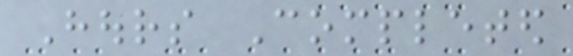Hours Completed
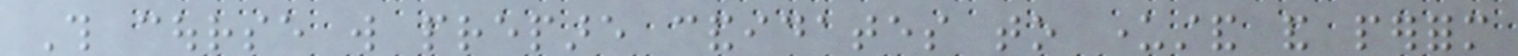This course will prepare candidates to understand and perform
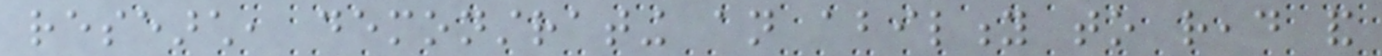research, demonstrating an ability to read and
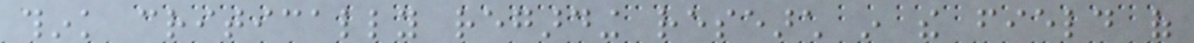think critically regarding research in the field of
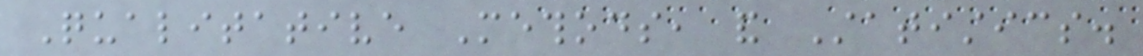Qualitative Methods, and Statistics.
